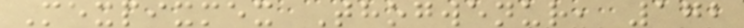Mexpixmex Thogwenur, 172
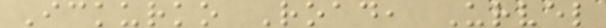Ickurko Road, Urvel
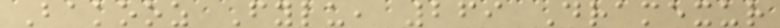Bakooz Fylu, 269 Dramexur
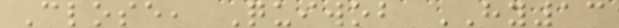Close, Quiwob HY13
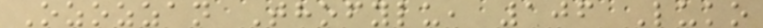Ozozzan Thofylu, 106 Luko
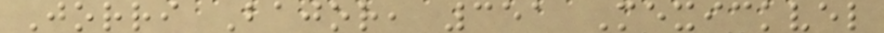Jorri Bajor, 351 Mexickvel
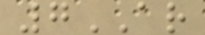7AR
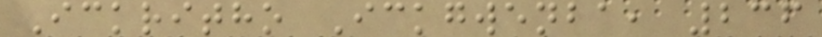Ickritho Ickgwenba, 236
